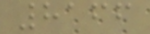8166
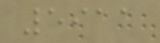5911
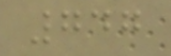747
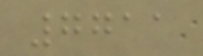7711
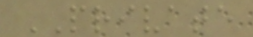PRIVATE
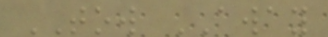TOW AWAY
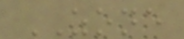ZONE
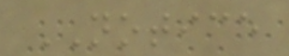NOTICE
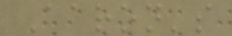Aaron's
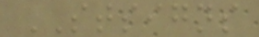STSIGNS
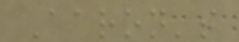Aaron's
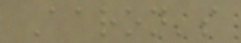Aaron's
